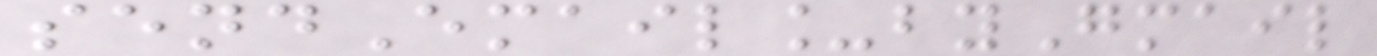sendEmail_byGmail
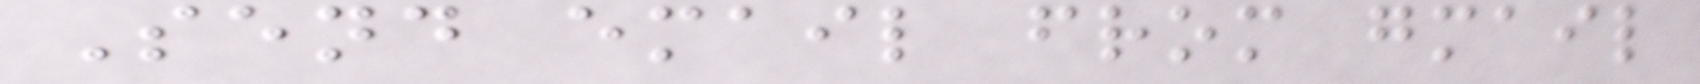Send email from gmail
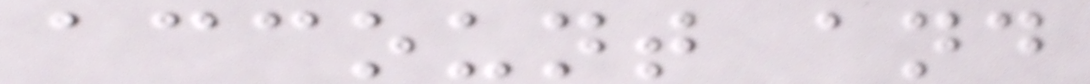account and
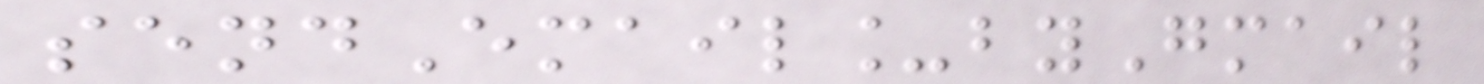sendEmail_byGmail
